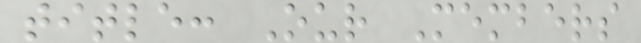title: Our Members
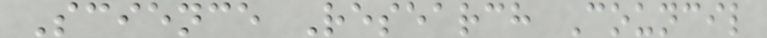Science Research Council
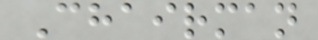Chairman
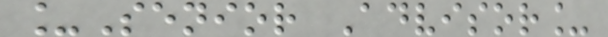_Senior Advisor_
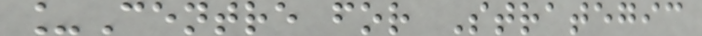_Centre for Strategic
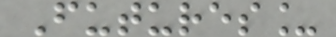Futures_
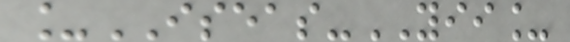_ISEAS-YII_
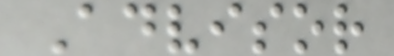Advisor
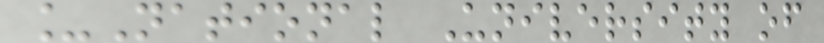_National University of
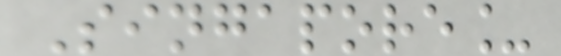Singapore_
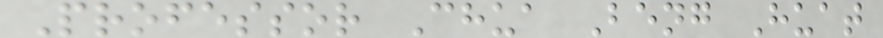Professor Chua Beng Huat
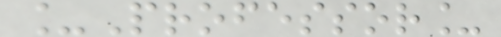_Professor_
